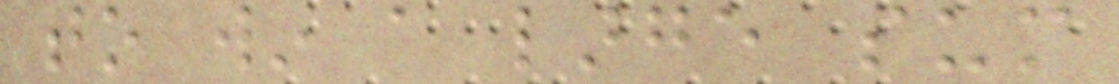to win a large sum
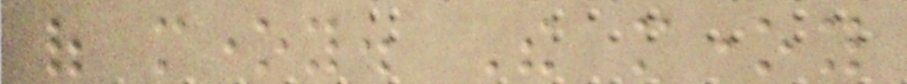of money. The money
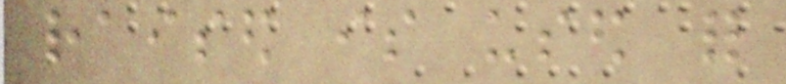raised is used for
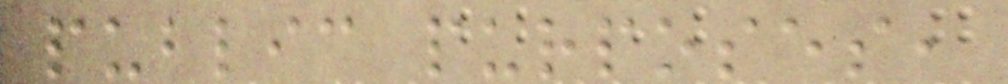public purposes,
